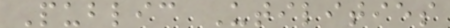Public Utilities
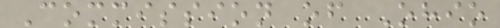Commission of Ohio
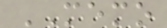MEMO
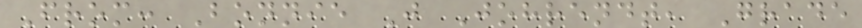From: Bonnie J Johrendt, Grade
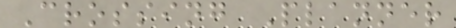Crossing Planner
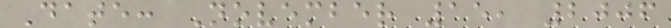Date: November 15, 2006
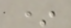*
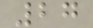27
